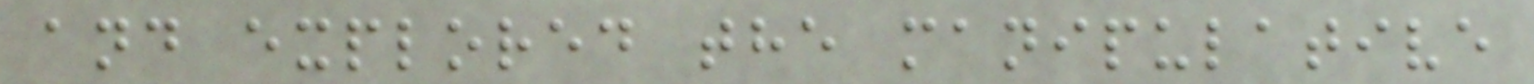and explored the manipulative
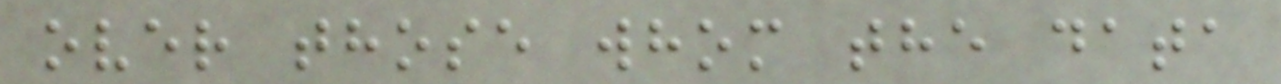over those whom the data
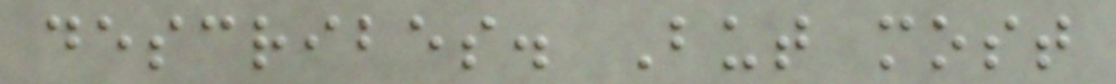describes. But most
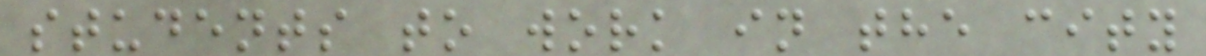students to work in the city
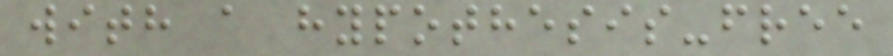with a hypothesis-free
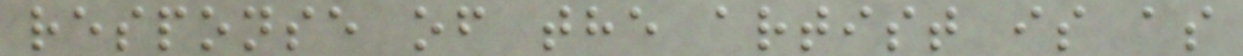response of the artist is as
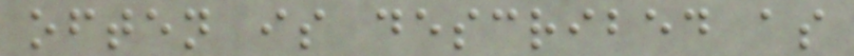often is described as
